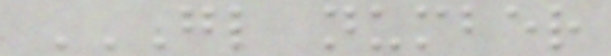GL NUMBER
